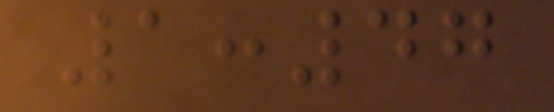1:47
